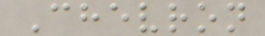Chevron
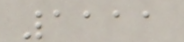1111
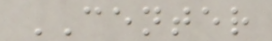CENTER
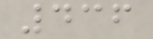436
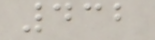432
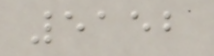5152
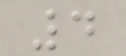4
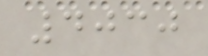4030
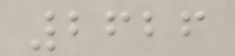2626
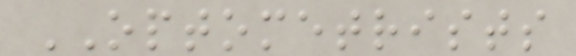OPTOMETRISTS
